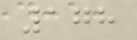178
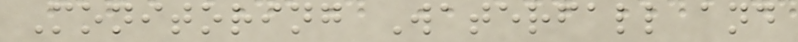Monitoring Waterfall and
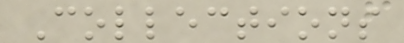Collections
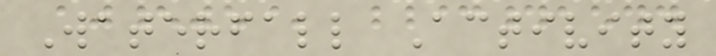Waterfall Activity
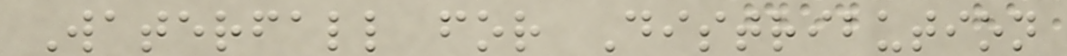Waterfall for Distribution
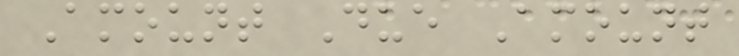Amount Due Amount
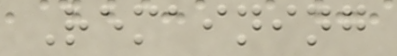Remaining
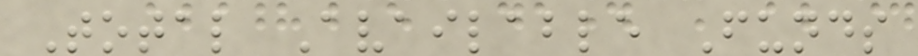Total Available Funds
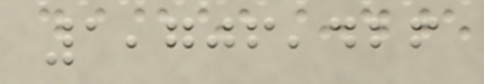1,706,426
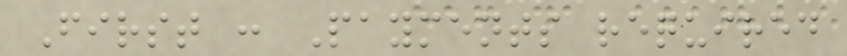First : Payments required
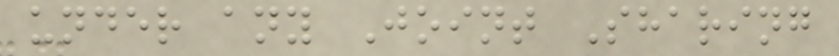under any Joint Sharing
